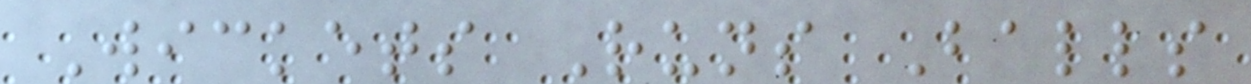Wickets Runs Balls
